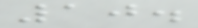10.
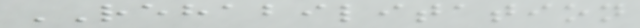REHABILITATION
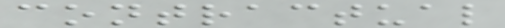contractual
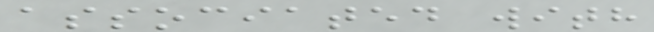associated with
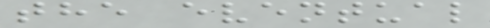the eventual
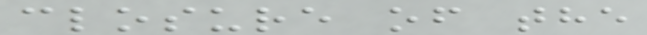closure of the
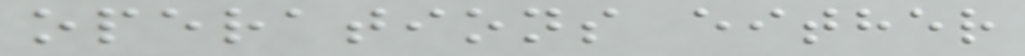operations either
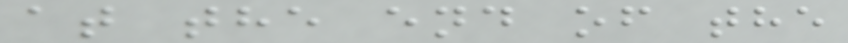at the end of the
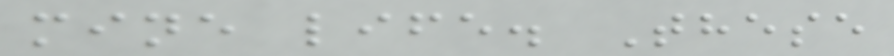mine life. These
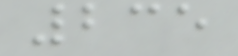235
